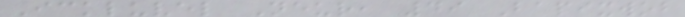Ickluvel Neur, 49 Bapixwob
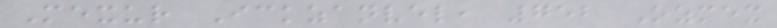Mexur Ickzanvel, 752 Ozmex
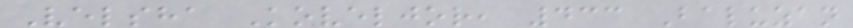Velsha Koveljor, 433 Baluzan
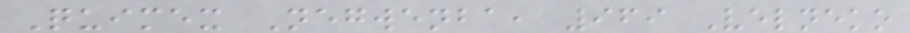Quimex Negwenba, 969 Velneko
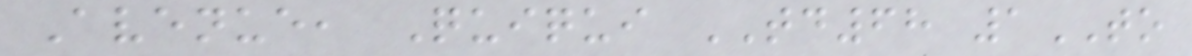Avenue, Quiqui TD68 1TO
